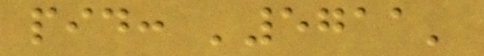pid: '5711'
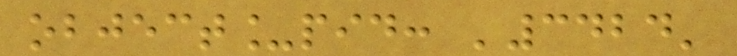object_pid: '3424'
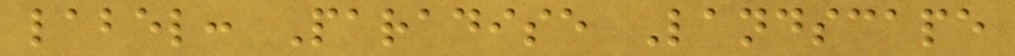label: Paradise Landscape
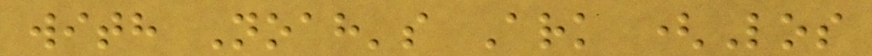with Noah's Ark (Los
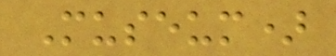Museum)
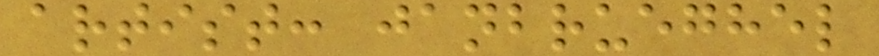artist: janbrueghel
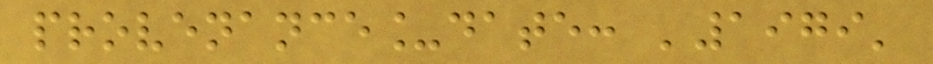provenance_date: '1979'
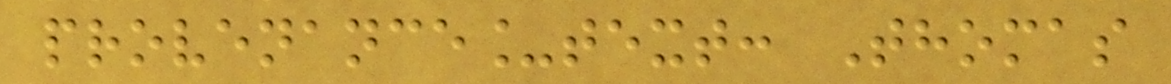provenance_text: Thomas
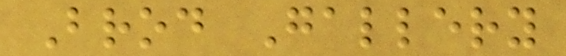Brod Gallery
